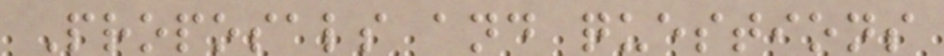Proposals and questions
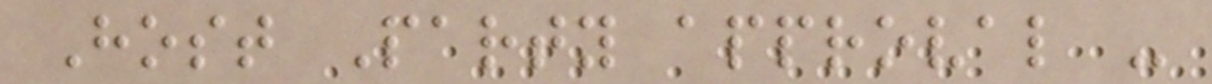Host Party approval -
